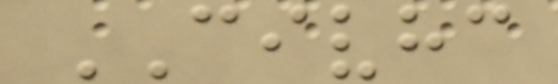CIVHC
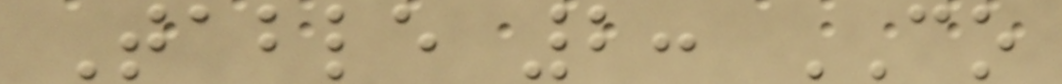Table 2: CO
